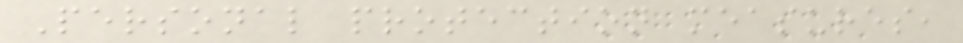Personal protection measures,
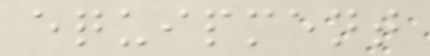equipment
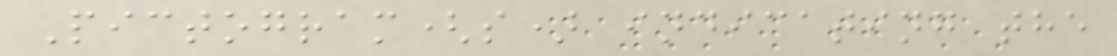Pictogram(s) indicating the
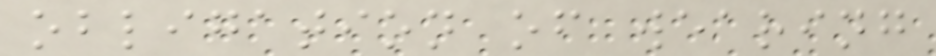obligation of wearing
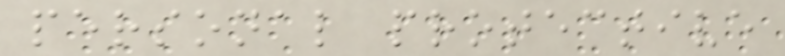personal protective
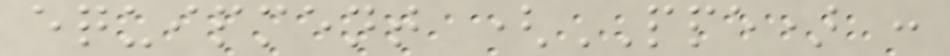equipment (PPE) :
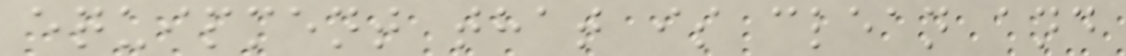equipment that is clean and
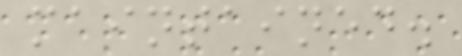maintained.
